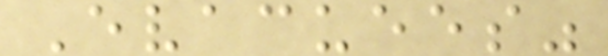Evacuees"
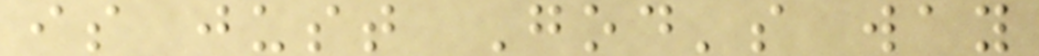is just God's way
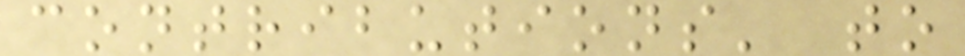contributions' to
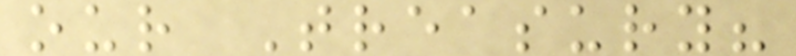our Treasury?
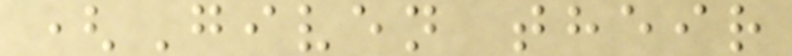(Given their
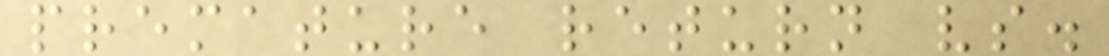premature return vs.
